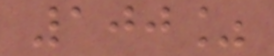100%
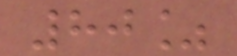80%
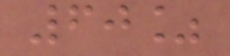60%
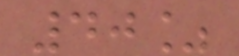40%
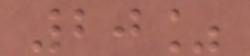20%
